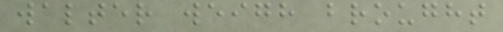walter weigh brought
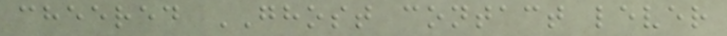cheered GHOST contact lever
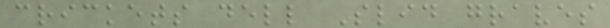crickets dell Slid graves
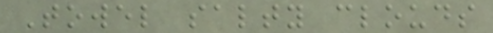Towel salty clouds
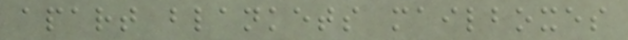apart blankets mailboxes
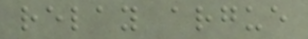relay argue
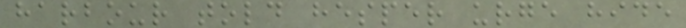harbour told hesper urge hide
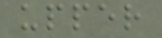upper
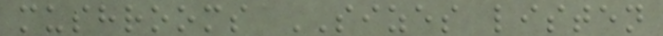mushrooms SIZES listen
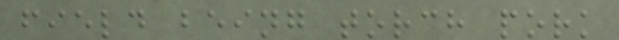field being torch pork
